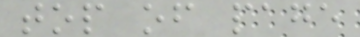top of page
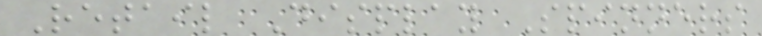Retail Display Spinners
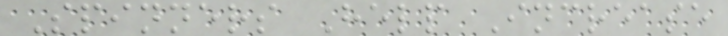Spinners Help Increase
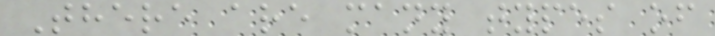There are many types of
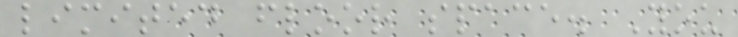limited floor space. You
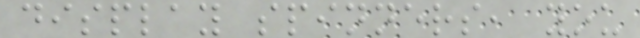display spinners, you
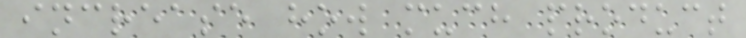increase how much product
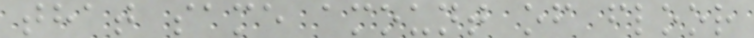that same amount of floor
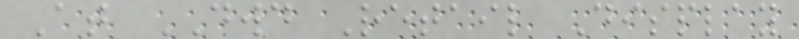At DWD Retail Display
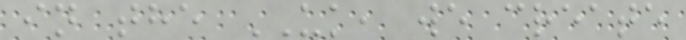in the UK, we create
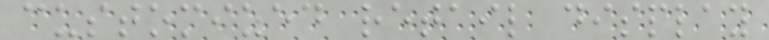customized retail display
